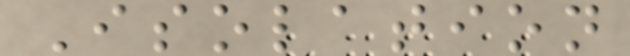Isolation
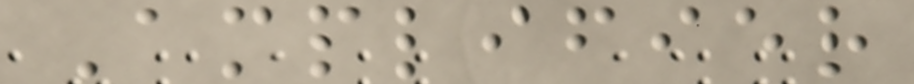Amplifier
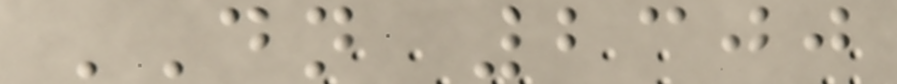DN 2300
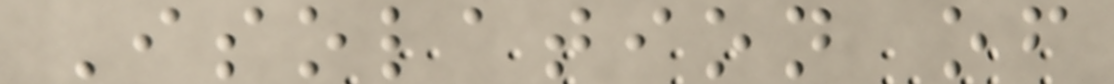Isolation of
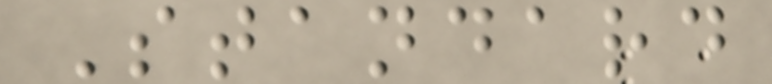Standard
